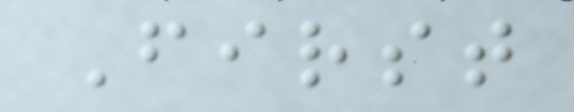First
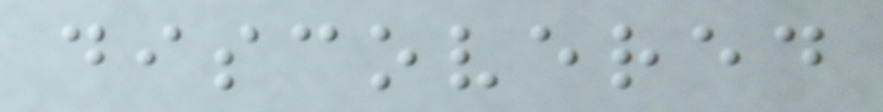discovered
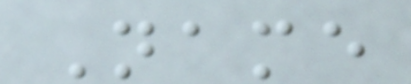Name
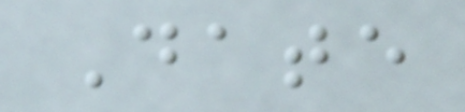Date
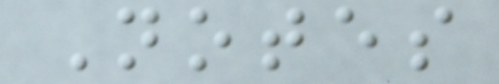Notes
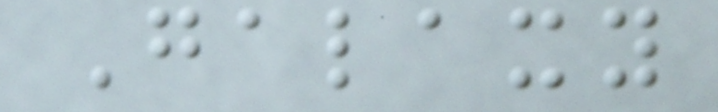Galaxy
